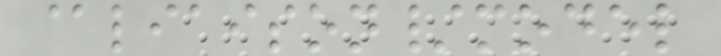@liaison/model
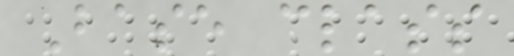Base class
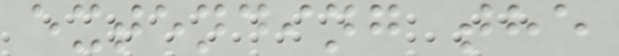extending the
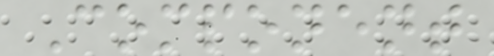Component
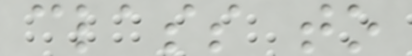class to
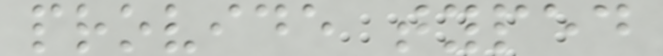provide typed
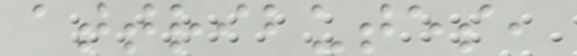attributes,
